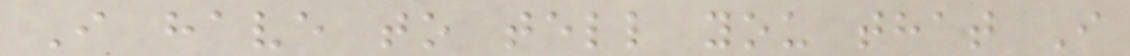I have to tell you that I
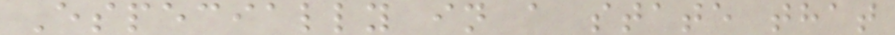Especially in a state that
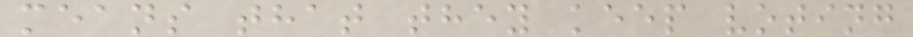means that they keep voting
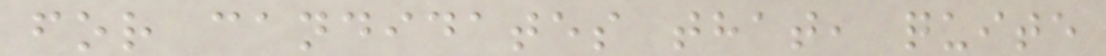for candidates that, quite
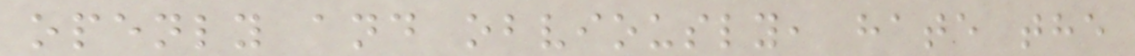openly and obviously, hate the
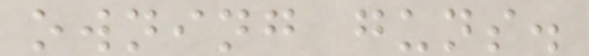owning guns.
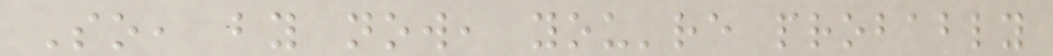So, by now, you're probably
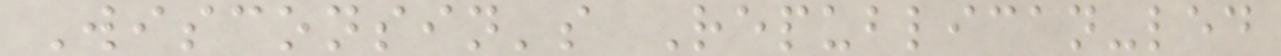Wisconsin's Republican-led
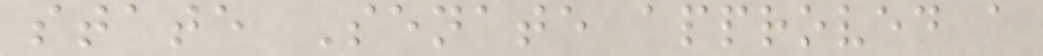state Senate approved a
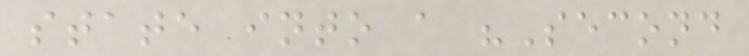state into a "Second
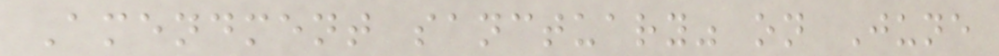Amendment sanctuary" on June
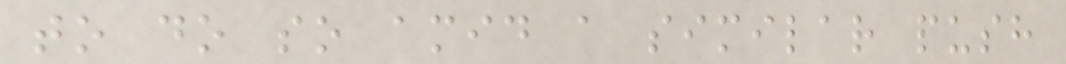to do so amid a similar push
